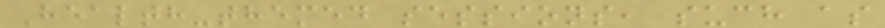Health-themed sessions, such as
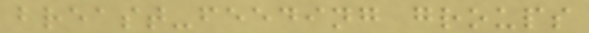breast-feeding groups
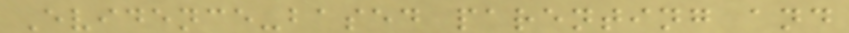Evidence-based parenting and
